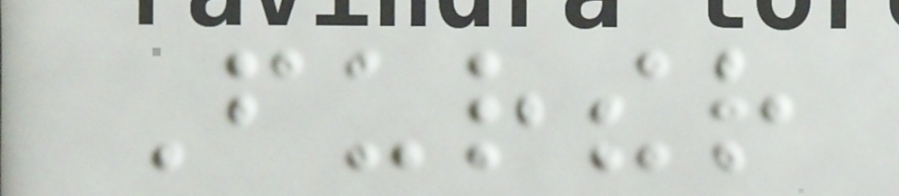Further
